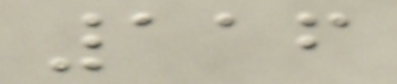116
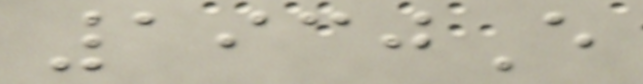1930E
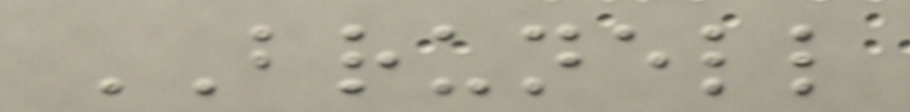BRUNELL
